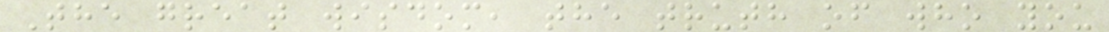The great wisdom, the truth of who you
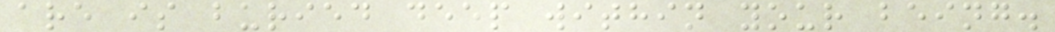are is buried deep within your being.
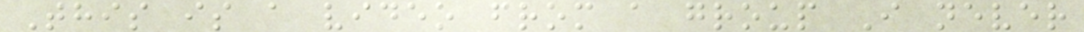This is a video from a group I never
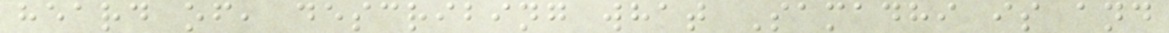heard of, describing what Samadhi is and
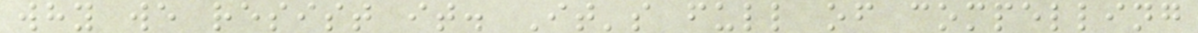why we resist it. It's full of compelling
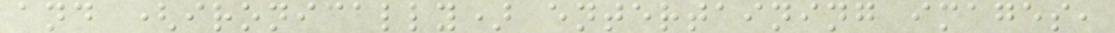and (ironically) entertaining images,
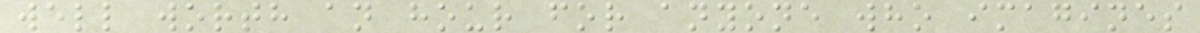well worth an hour for anyone who imagines
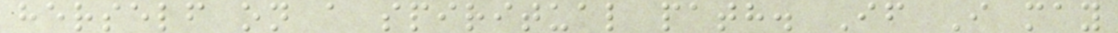herself on a spiritual path. If I may
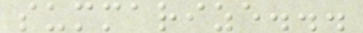summarize...
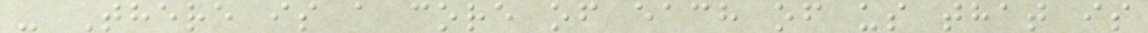- There is a core of each of us that is
